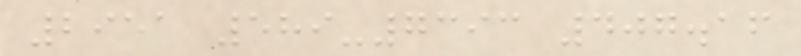2951 589-7393 407.16
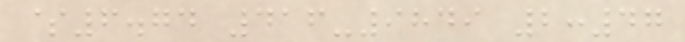$6.74 416-9849 2:47
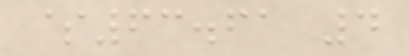$63.61 4
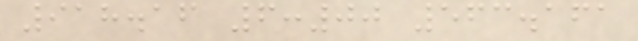918.16 6:00 563.161
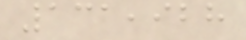131,928
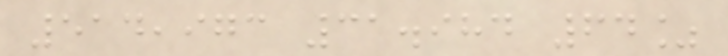514,973 31.984 64%
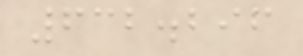632.296
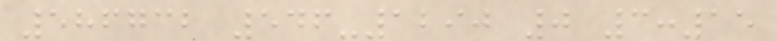586732 546-1290 0 3:15
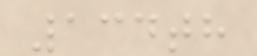134th
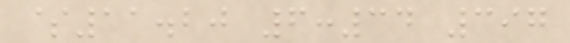$11.20 6:34 397
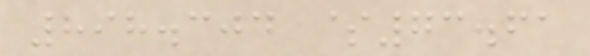898.304 $73.61
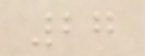27
